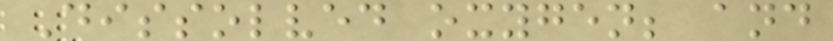Dissolved oxygen; and
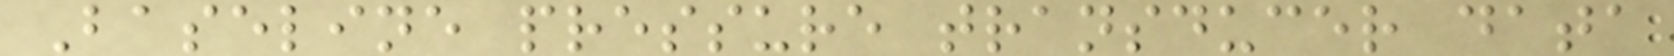Baseline pressure transducer data
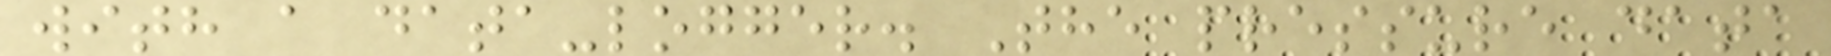with a data-logger. The pressure data
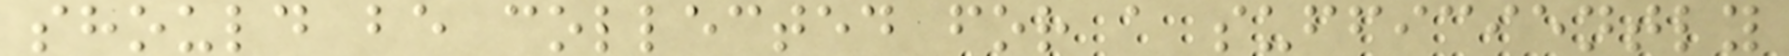should be collected for a sufficiently
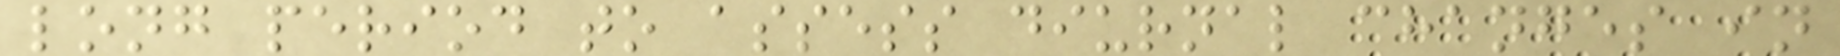long period to assess diurnal changes in
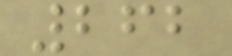262
